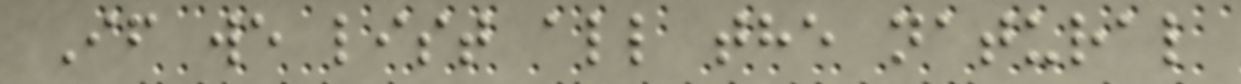If we list all the natural
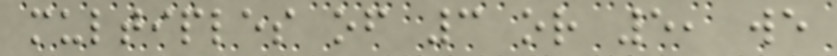multiples of 3 or 5, we
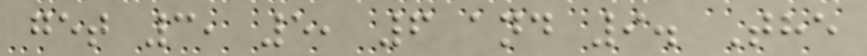get 3, 5, 6 and 9. The
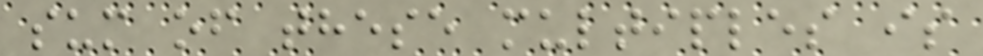sum of these multiples is
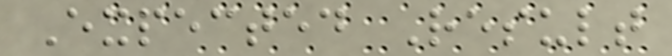Expected Result
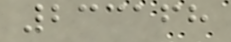233168
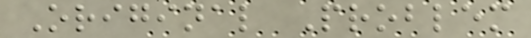Original Problem
